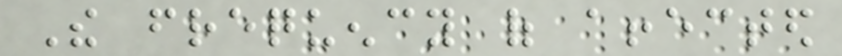The frequency of affected
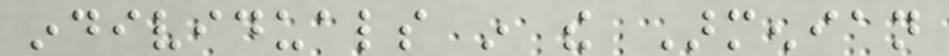individuals in the Armenian
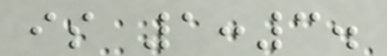is 1:3.
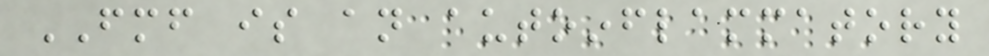FMF is an autoinflammatory
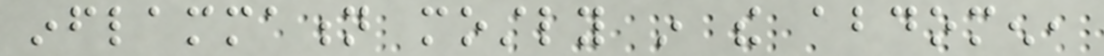inflammation mostly in the abdomen,
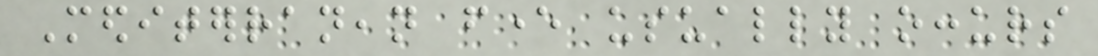Mediterranean fever usually occurs
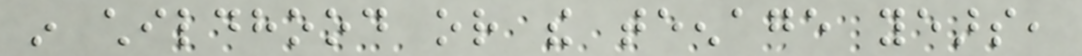in childhood or the teenage years,
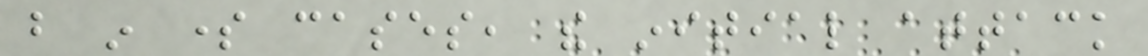but in some cases, the initial attack
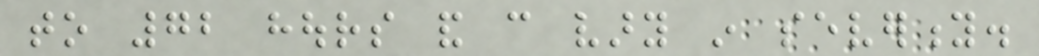to 72 hours and can vary in severity.
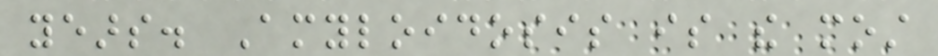years. Amyloidosis is the most
